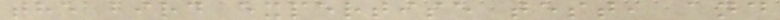the bird expertise test, and
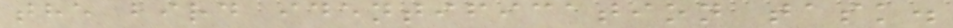the bird identification task.
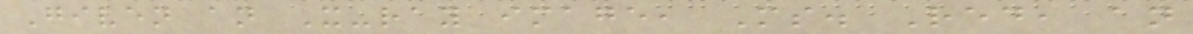Given an X-ray image, Ms. Red, an
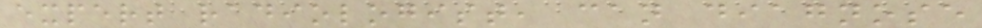expert radiologist, can diagnose
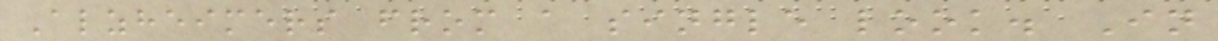Alzheimers from a single look. In
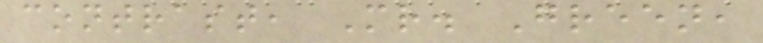contrast, Mr. Green,
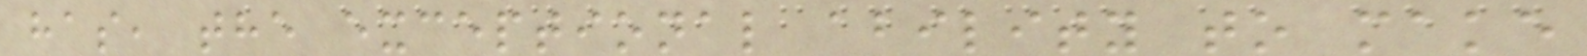has, the exceptional ability to make
